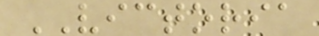VICTORIA
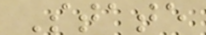State
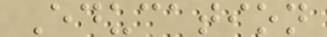Education
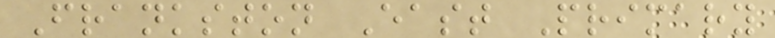Frankston East Primary
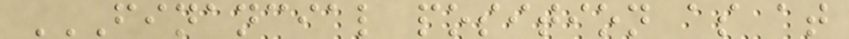FINANCIAL POSITION AS AT
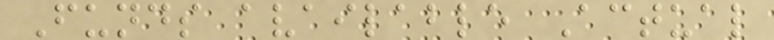Funds available Actual
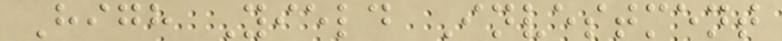High Yield Investment
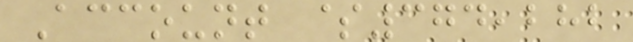Account $374,282
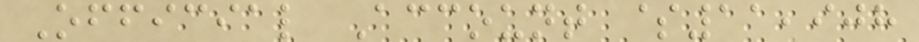Official Account $11,908
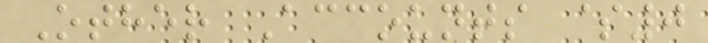Other Accounts $0
